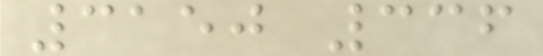3150 336
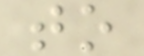to
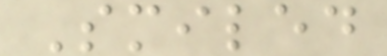Smiled
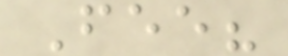Fee?
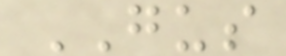GUS
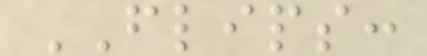FLIPS:
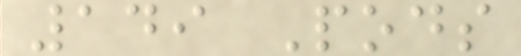149 Pods
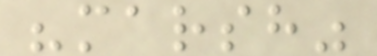"marsh"
